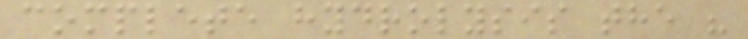complete hydrolysis the "
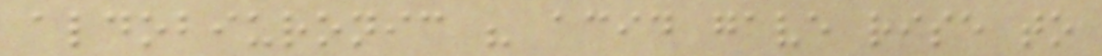aldobiuronic " acid gave rise to
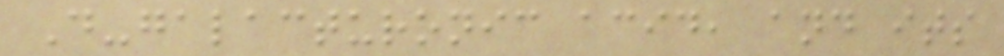D-galacturonic acid, and its
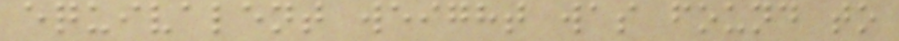equivalent weight was found to
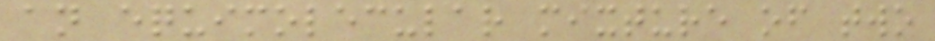an equimolecular mixture of two
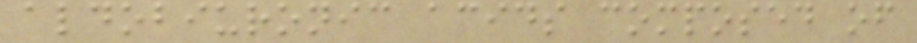aldobiuronic acids composed of
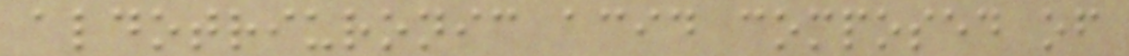aldotriuronic acid composed of
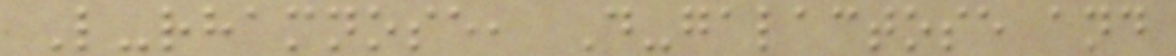L-rhamnose, D-galactose and
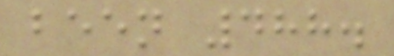been 488.
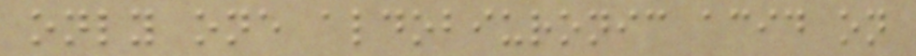only one aldobiuronic acid on
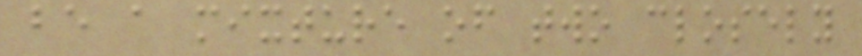be a mixture of two closely
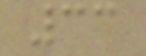33
